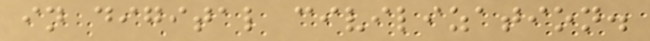in digital civilization.
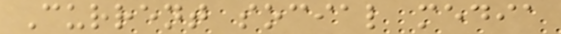Current social media
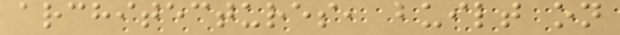architectures, built on
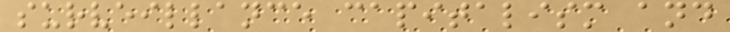surveillance capitalism and
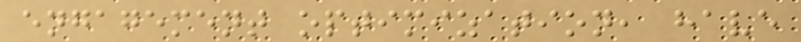engagement optimization, have
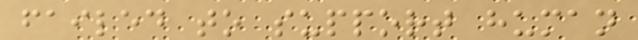failed to support human
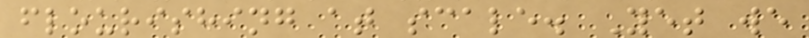flourishing at scale. Yet we
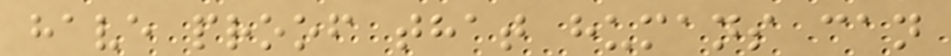have proof that humans can
